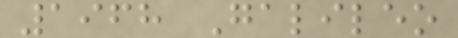1968 Galileo
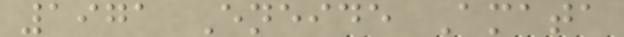1971 Eneide Amata
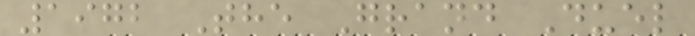1972 The Grand Duel
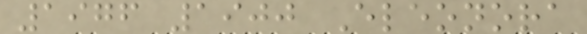1976 1900 Eleonora
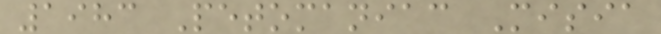1983 Petomaniac Misia
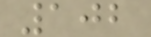102
